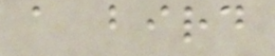a bird
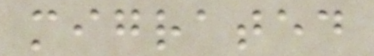migrated
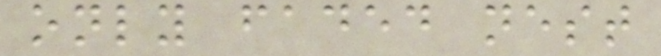only faded nest
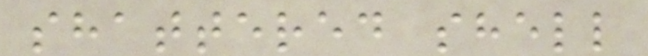shattered shell
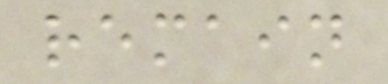remain
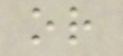or
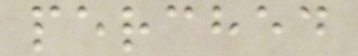perched
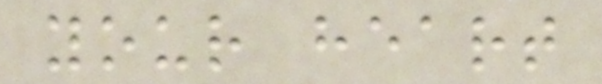your heart
